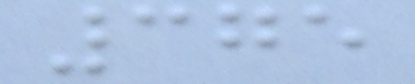375
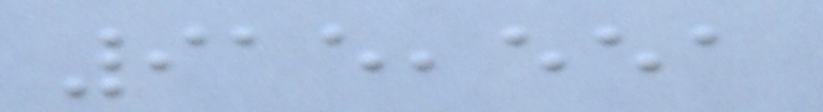915,551
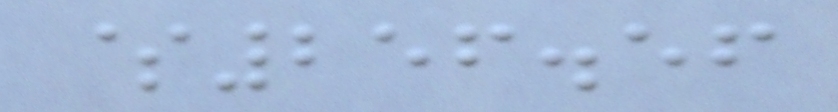$256.56
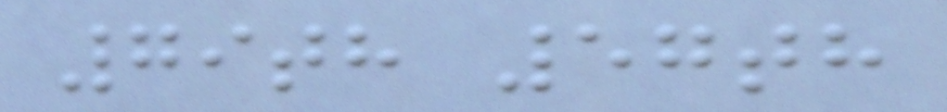79th 57th
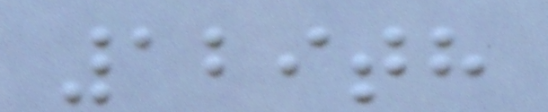129th
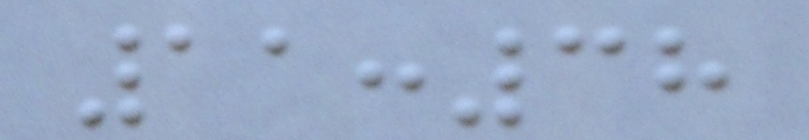11:38
